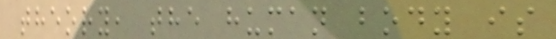theory, the human body is
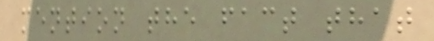mention the fact that
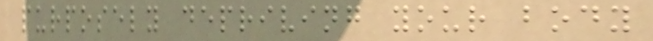purposely depriving your body
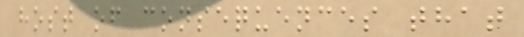host of consequences that
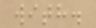with.
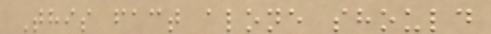This fact alone should
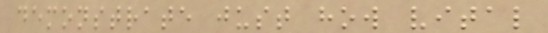demonstrate just how vital
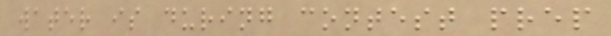water is during contest prep
